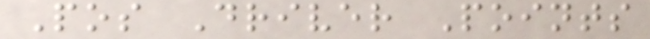Pos Driver Points
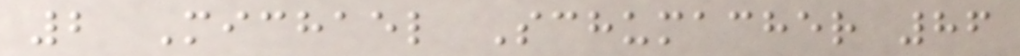2 Michael Schumacher 86
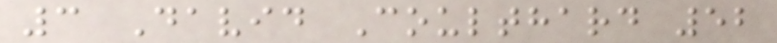3 David Coulthard 52
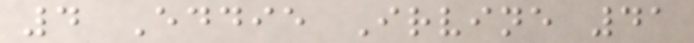4 Eddie Irvine 41
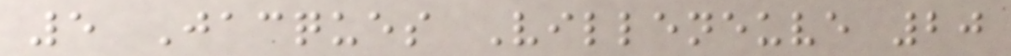5 Jacques Villeneuve 20
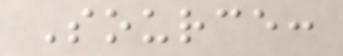Source:
